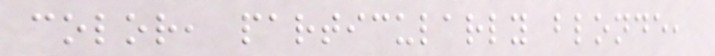color, particularly blonde,
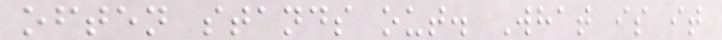often stands out. What is it
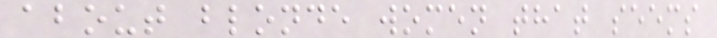about blonde women that seems
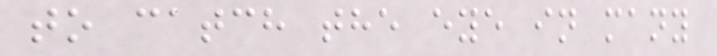to catch the eye in many
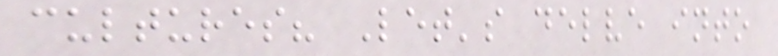cultures? Let's delve into
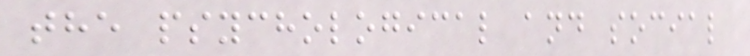the psychological and social
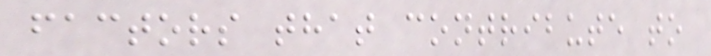factors that contribute to
